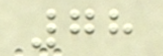78
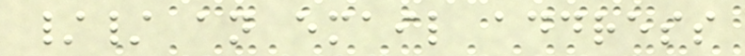// an email address
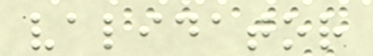validator
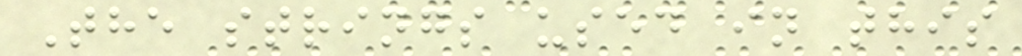The strings used in this
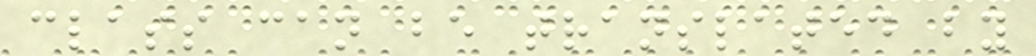class can be translated by
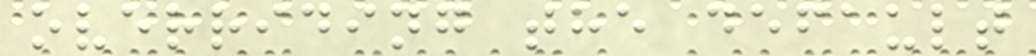overriding the default
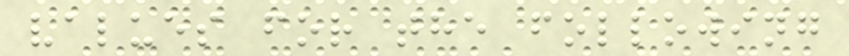values for the following
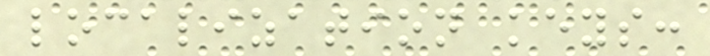localization keys:
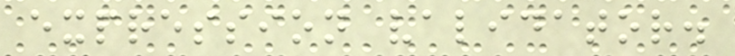expression validator.
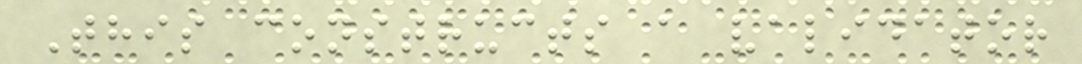This constructs a validator
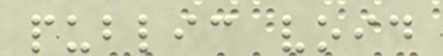public void
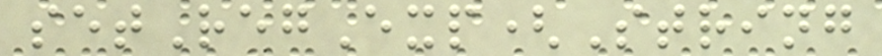setRegExp(String
